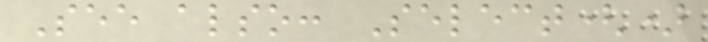See also: Select()
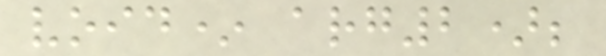void* arg2);
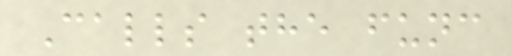Calls the func
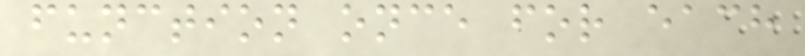function once for each
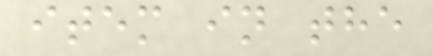item in the
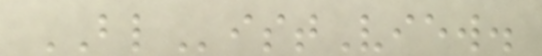BListView.
